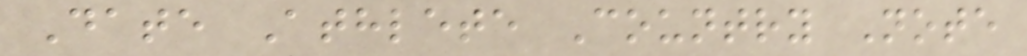Date Athlete Country Note
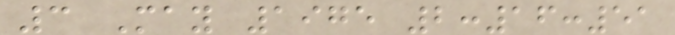3 May 1975 2:16:51
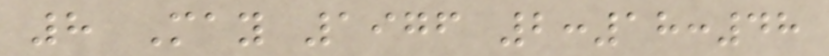8 May 1976 2:18:48
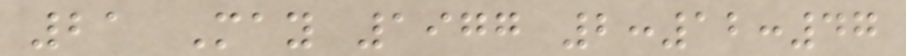21 May 1977 2:12:47
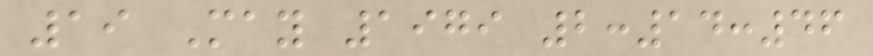19 May 1979 2:14:46
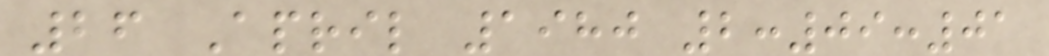26 April 1980 2:09:01
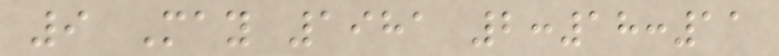9 May 1981 2:18:11
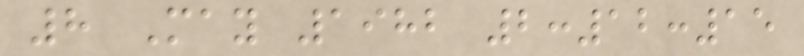8 May 1982 2:12:15
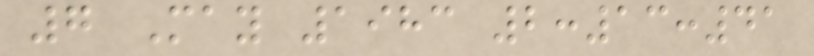7 May 1983 2:13:41
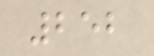252
